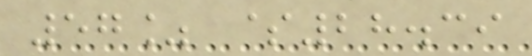57% $28.39
